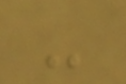-
